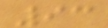93
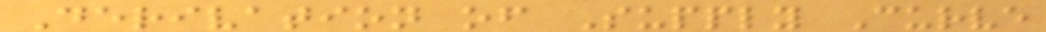Derivation of Supply Curve
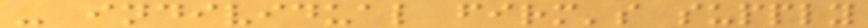- individual firm's supply
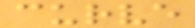curve
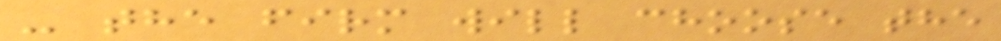- the firm will choose the
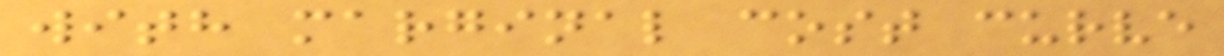with marginal cost curve
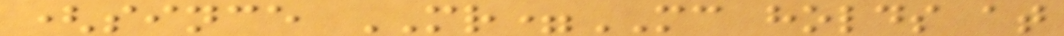(since MR=MC holds at
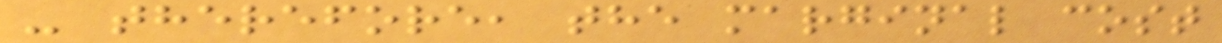- therefore, the marginal cost
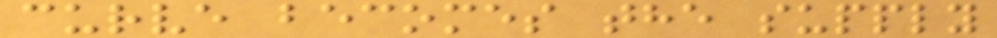curve becomes the supply
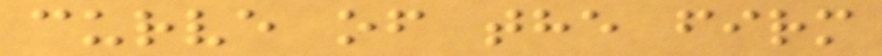curve of the firm
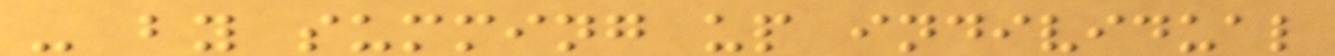- by summing up individual
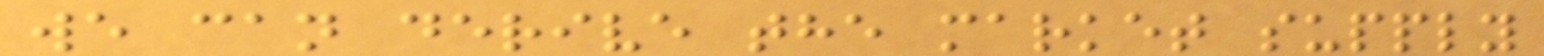we can derive the market supply
